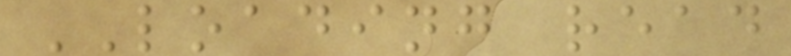LOADING read
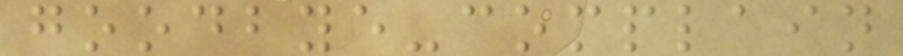goodbye-complain
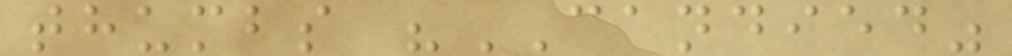thumbs "CANDIED"
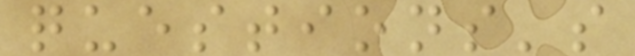questions's
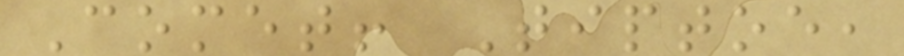Comet! Tiptoe,
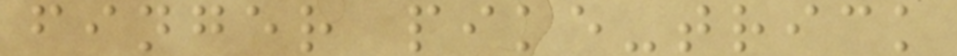finger pike-trick
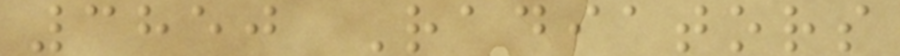3850 Radiators
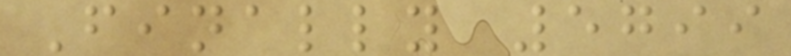Finally 5799
